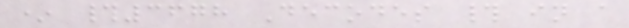* #3678 Decodes # in a
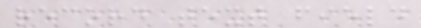record text field
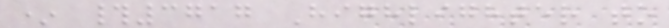* #3717 Highlighter to
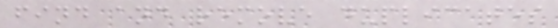find and remove duplicates
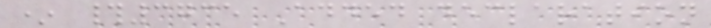* #3735 Added declaration
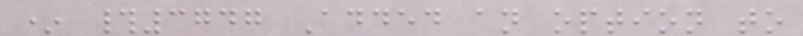* #3747 Added an option to
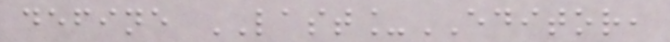define LAST_EDITOR,
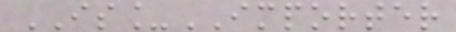IS_IMPORTER
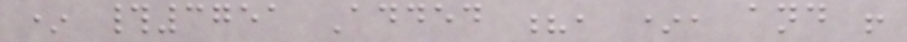* #3751 Added ?, *, and !
